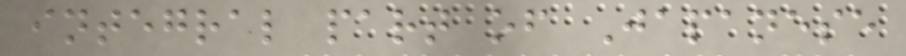integral part of Japanese
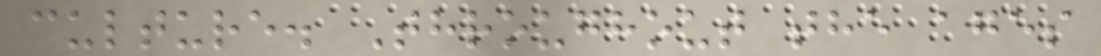culture. Throughout the ages
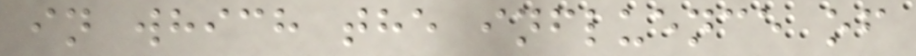in which the influence of
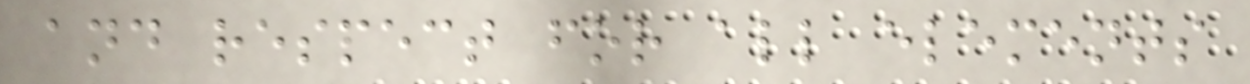and respect for all elements
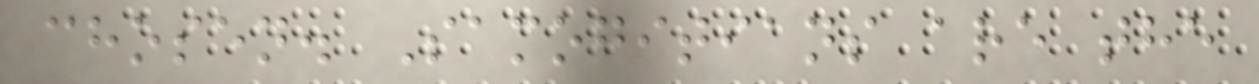chosen. Samogitians are the
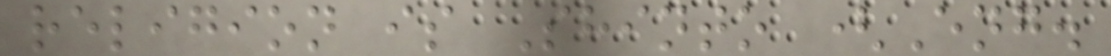religion is Shinto (Eng.
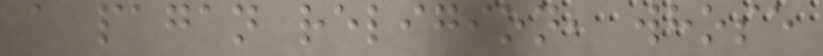a pagan religion, whose
